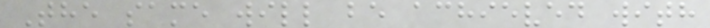The same will be achieved with
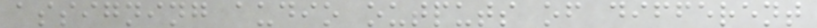assigning audio outputs of different
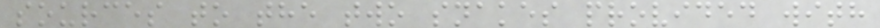sources to the two snakes provided with
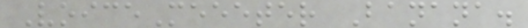VoiceMeeeter Banana.
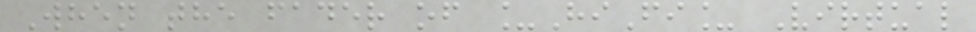When the fader of _HiFi_ Virtual
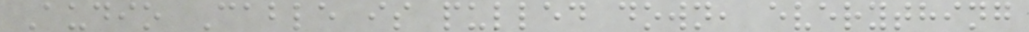Audio Cable is pulled down, everything
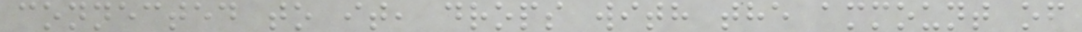connected to it, drops with the ammount of
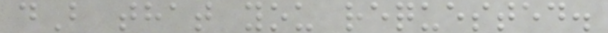dB that you requested.
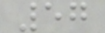57
